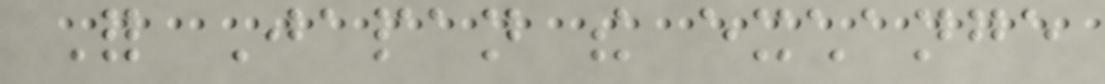For Japan the exchange
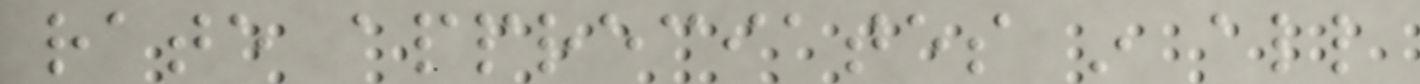rate appreciates in all
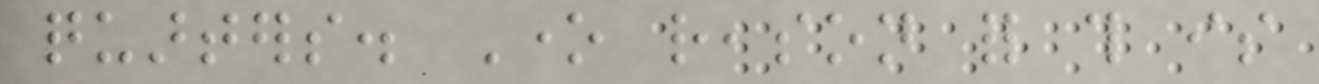quarters. One reason for this is
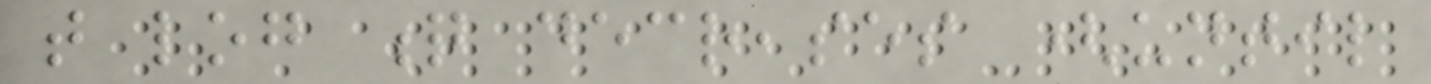that log q decreases (until
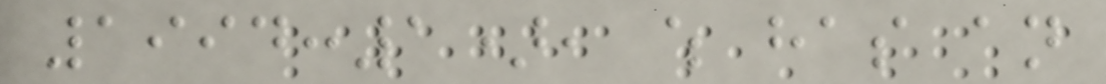1994:1), which has an
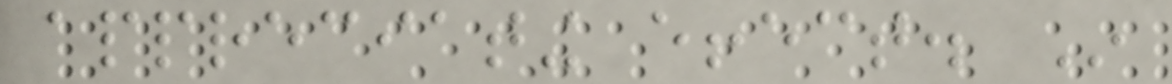appreciating effect. In
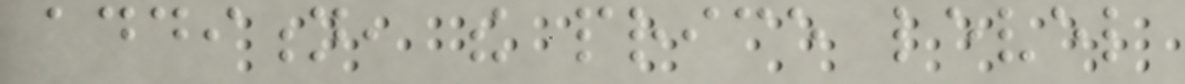addition, the price level
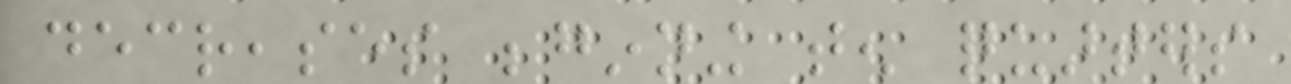decreases beginning ten quarters
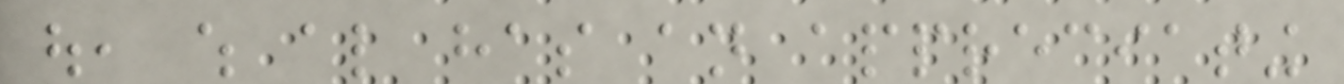out, which also has an appreciating
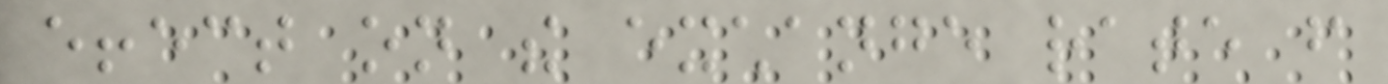effect on the exchange rate from
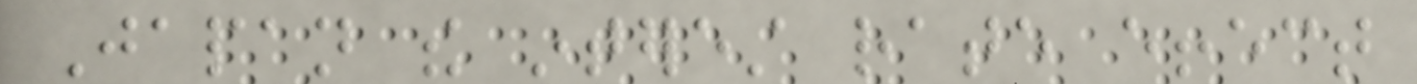Japan the interest rate effect
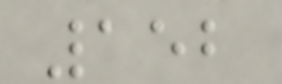152
